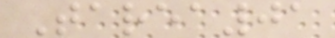Tarea01
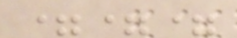===
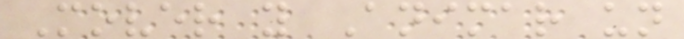Mover y Animar un
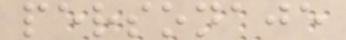personaje
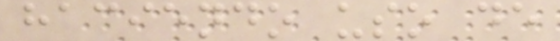haciendo uso de
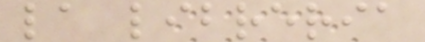la libreria
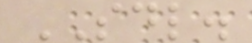SDL.
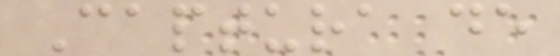Captura de
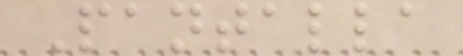Pantalla
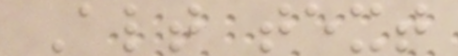Alt text
